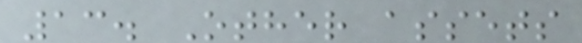13. Other assets
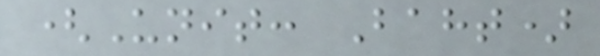(Unit: Baht)
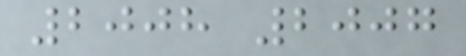2008 2007
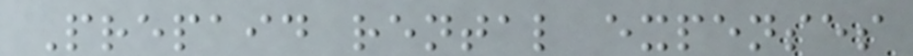Prepaid rental expenses
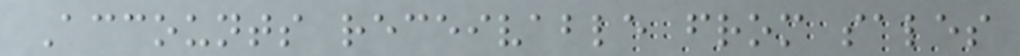Accounts receivable from sales
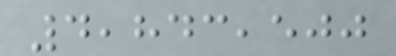4,843,500
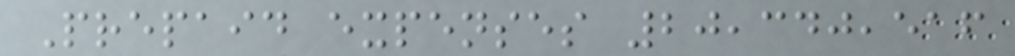Prepaid expenses 20,340,516
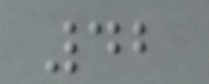42
